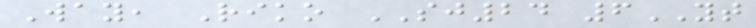Way, Riko SJ24 6YT
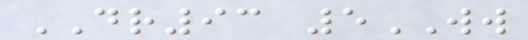DR93 5WW
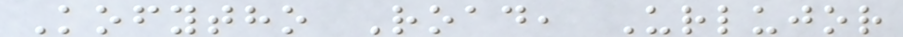Kofytho Road, Urlujor
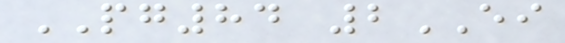PG84 2EI
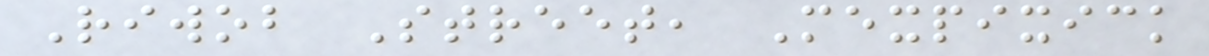Riwob Street, Mexpixick
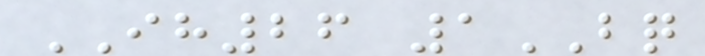IH26 1BQ
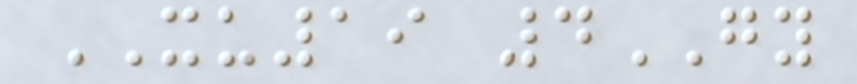XU19 4GY
